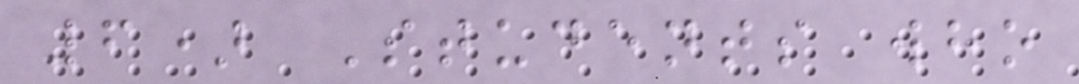6) Students who
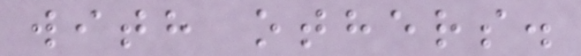with others.
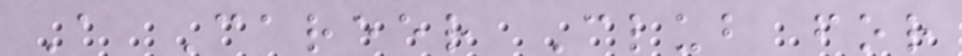A Career Club for
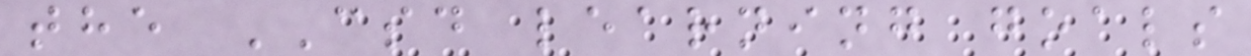the CSD learning goals
